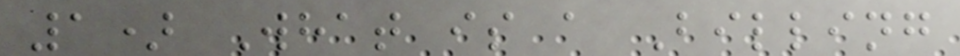1) What is a Billing
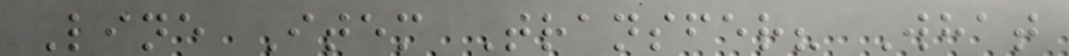Line Item Transfer? What
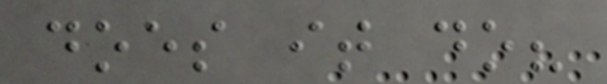does it do?
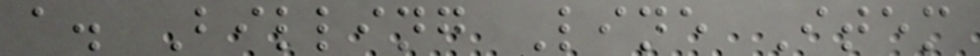a. Billing Line Item
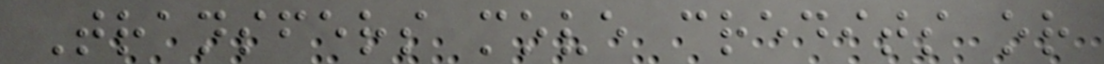Transfers move credits or
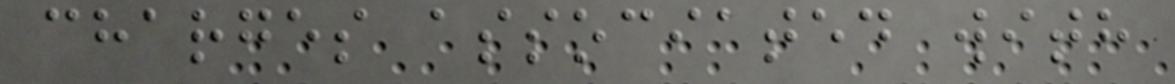charges associated with
